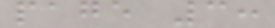page 3:
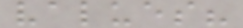values?
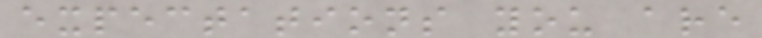expectations you are
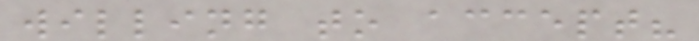willing to accept?
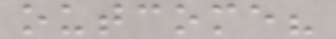outcome?
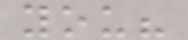you?
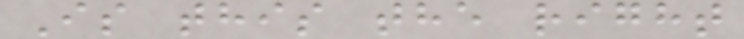Is this the right
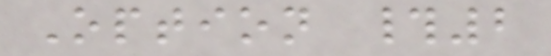Option #2
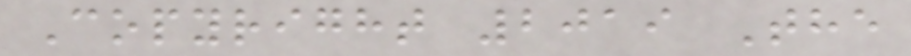Copyright 2019 The
